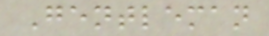Gentleman
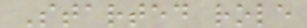Started role
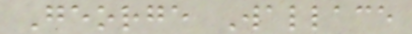George Wallace
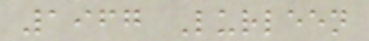1967 Lurleen
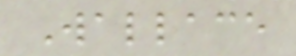Wallace
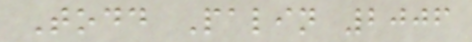Todd Palin 2006
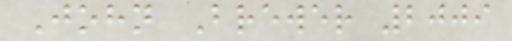John Brewer 2009
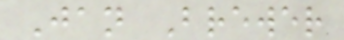Jan Brewer
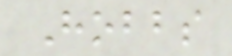Hobbs
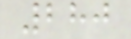280
